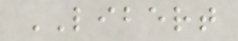LIBERT
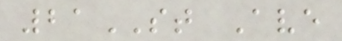21ST Ave
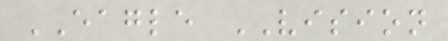EAGLE VISION
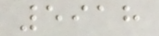5918
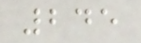245
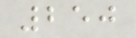250
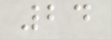24
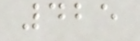425
